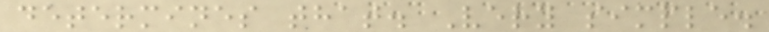determines that. Very simple.
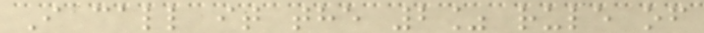I call it the 2% rule of
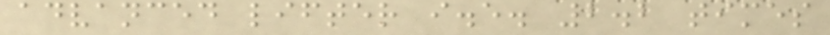advanced lifter i.e. 2.2 times
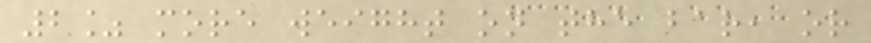2% more weight on the bar, or
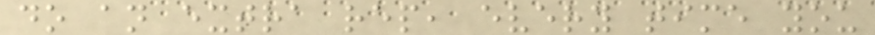do an extra rep, every time you
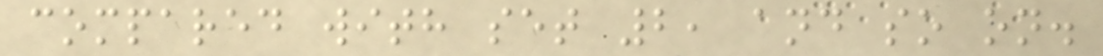compared with set 2, and so on.
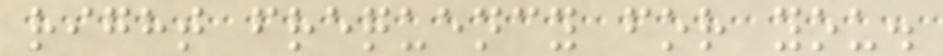right frequency for you.
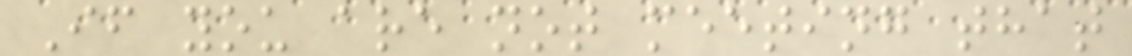If you are not meeting that
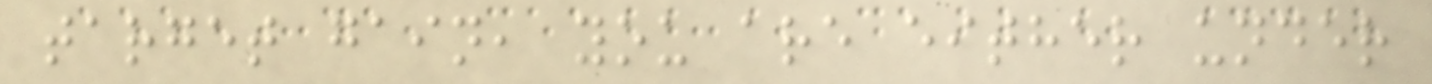target gain, you are either under
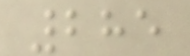285
